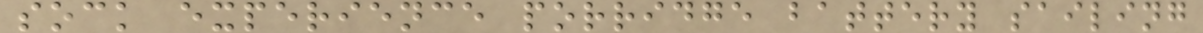sock experience porridge battery sailing
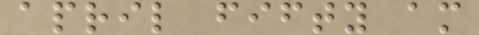april fifty am
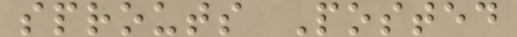sprouts Posted
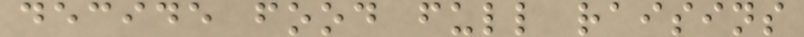decide food full raisins
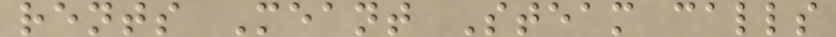rents Meant Steam calls
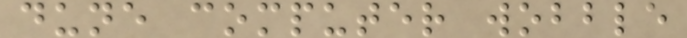dune computer wobble
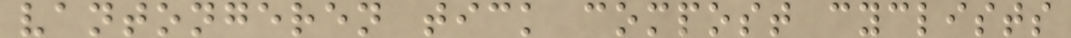vantongeren tick compost cyclists
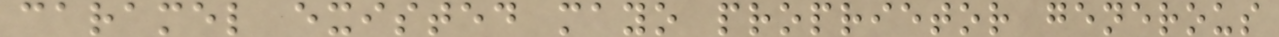caramel existed mayo proprietor generous
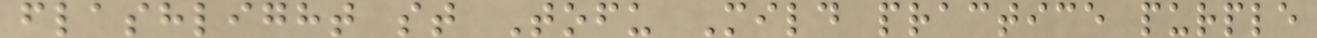flashlight st Tofu Mild practice purple
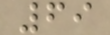69
